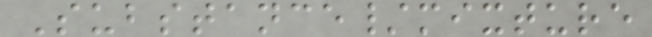Substance/mixture
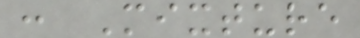: Mixture
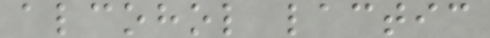alcohol lactic
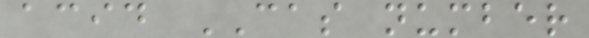acid CAS number
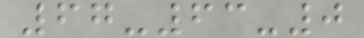67-63-0
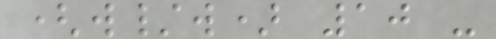(w/w) 10 -
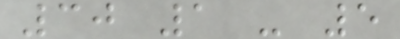30 1 - 5
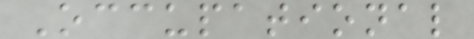Occupational
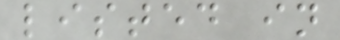listed in
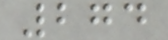274
